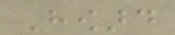Howard
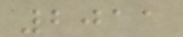2011
